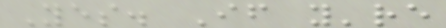Yes. If you're
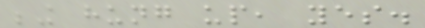being hung up, yes.
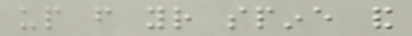up from your spine and
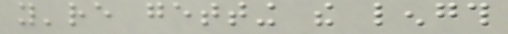you're getting the length
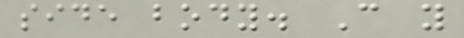side body. Can you
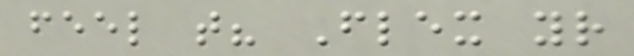feel that? Flex your
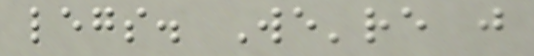legs. We're just
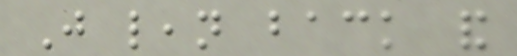Just lean back and
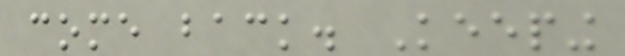come back. Keeping
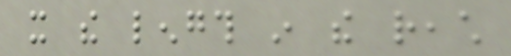it the length in the reach
